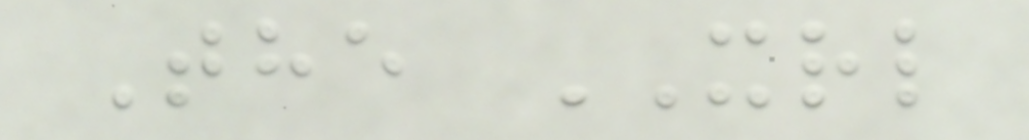The XRL
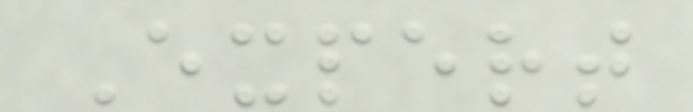Expert
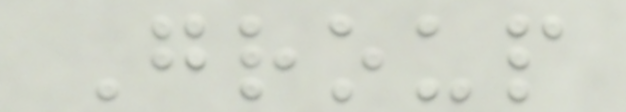Group
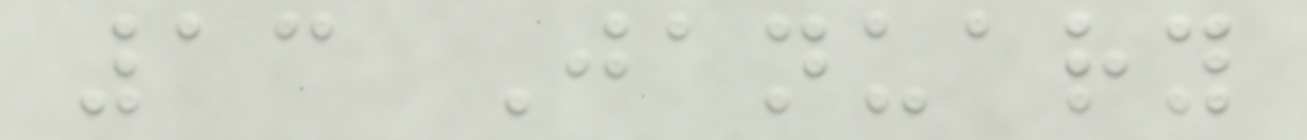13 January
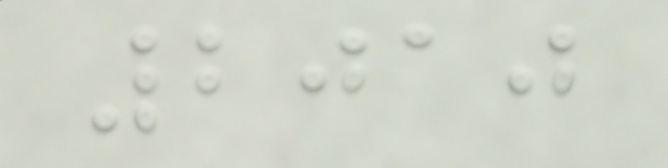2010
